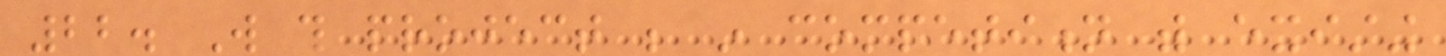22. Will this project be in competition with existing
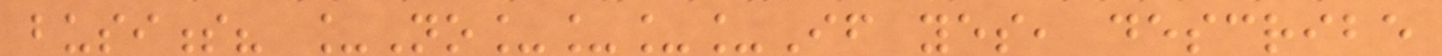business? _No____If yes, describe
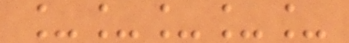_____
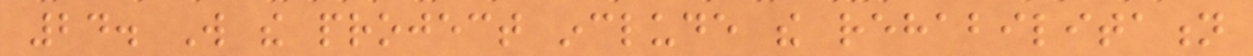24. Will the project include the rehabilitation
